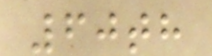60th
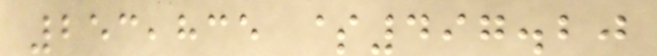253,835 $497.20
